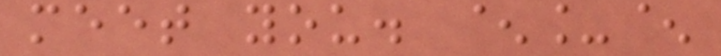meet you. ^_^
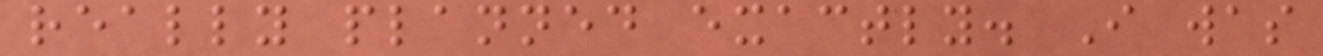really planned exactly. I was
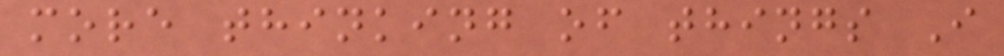more thinking of things I
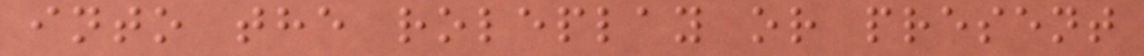into the roleplay or present
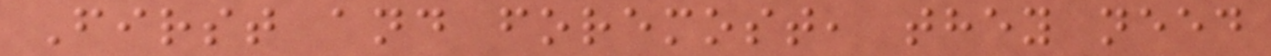First and foremost, they need
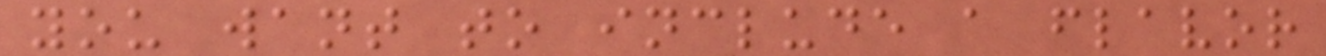you want to include a flavor
